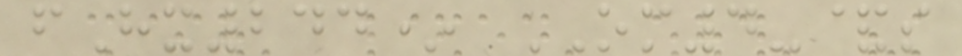fHx244* OM4-&s
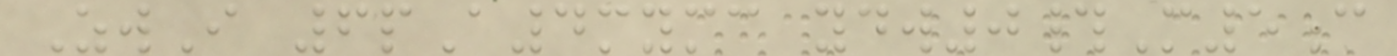ZwI 6pA4mymc ydw0#M5c
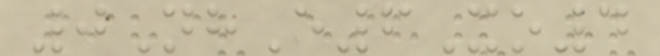0NhE6Xo4
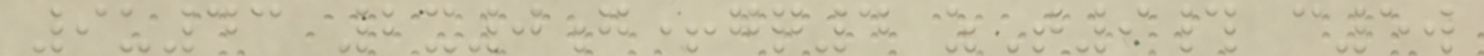9u43 2x0g+gq4 zT9# c5w
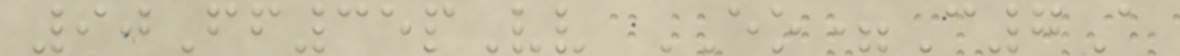90Ff35pVv EO=C7A
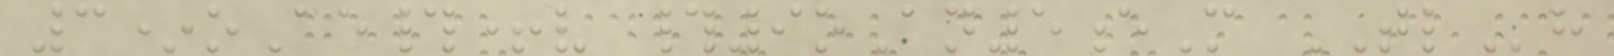3*oAe#+v #9oAn5eM TLh
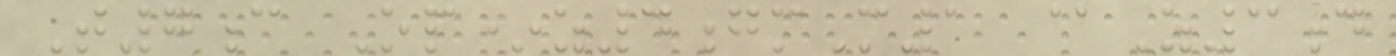T7c Op*z4gmM1 @Z3d
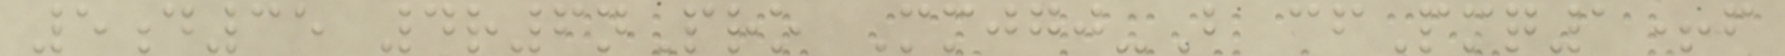5d35 4r6nPro Mmjgj-B cfPmq1+f
